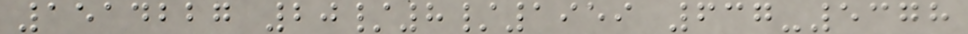1514227 20/8/1959 637-5378
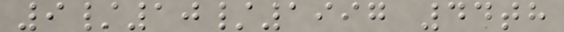9/10/1997 44th
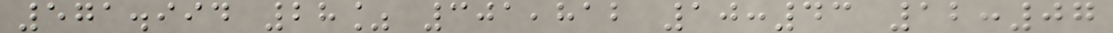571.994 28% 301,812 10:43 12:07
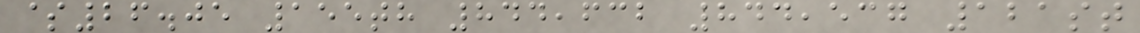$26.05 155th 844,632 844,537 121st
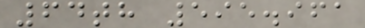64th 595.961
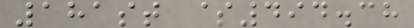181st $494.38
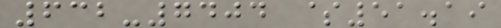632-7404 $51.19
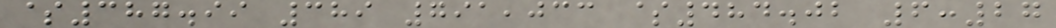$387.99 389 791,033 $484.02 6:27
